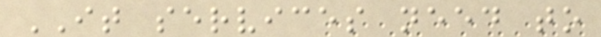IT services need to
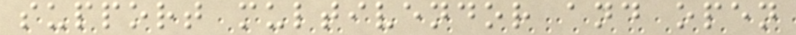support multivendor and open
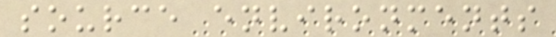source environments
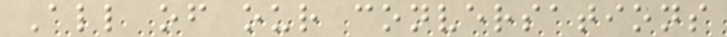All of our conversations
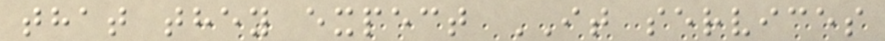that they expect IT services
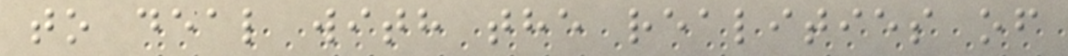to deal with the realities of
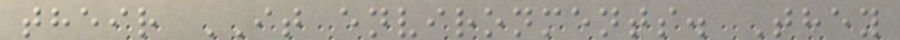their IT environments. They
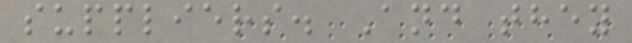suppliers. And they
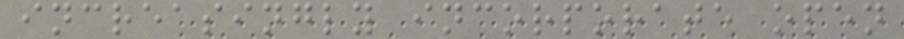increasingly incorporate open
